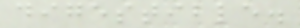digestible.
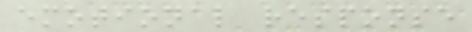emotional response
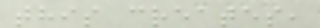this creates,
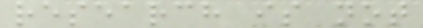research is not
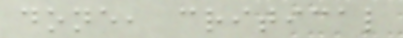done, critical
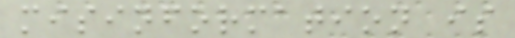misinformation is
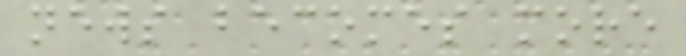news becomes more
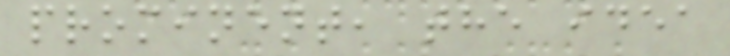prominent, the idea
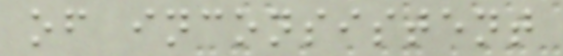of inconsistent
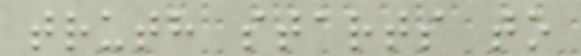truth starts to
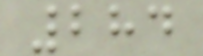284
